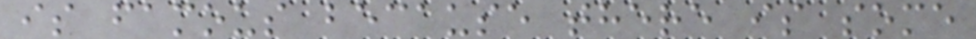is famous because there is some
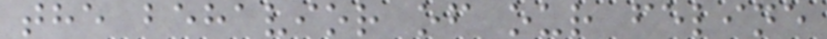the behavior of our feline
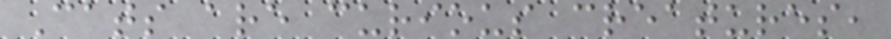Cats are curious creatures,
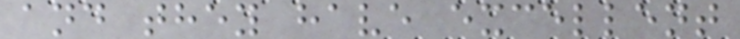and they have excellent
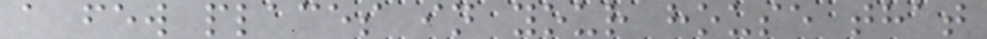a few places in your house that
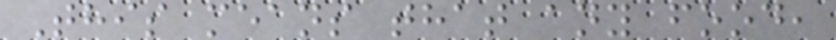This means that any food,
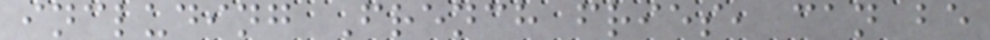including French fries, can be
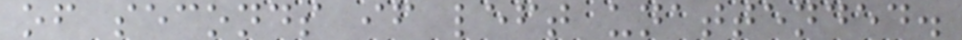of seconds if left unattended.
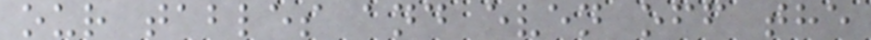our tables and even off the
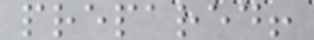prepared!
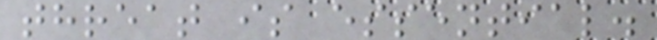threat is essential.
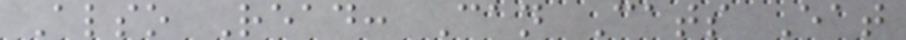Also Read: Can Cats Eat
